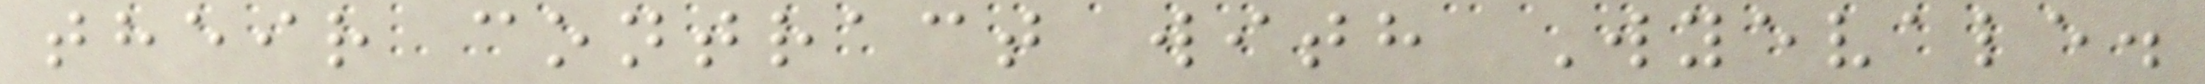their contract with Wyevale.
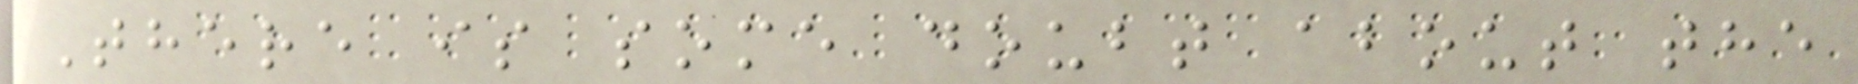There is some doubt about the
